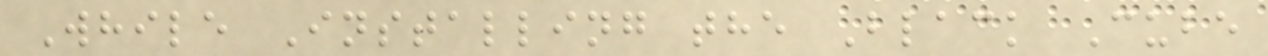While Installing the Black Cube
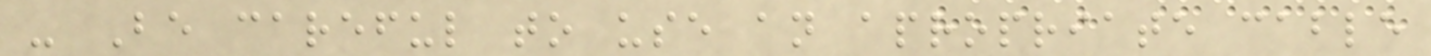- Be careful to use an apropriate cable
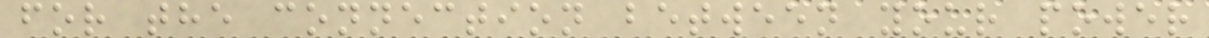for the connection between your power
